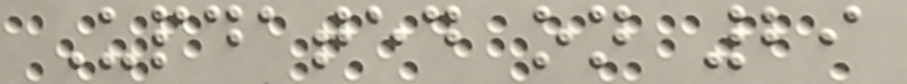Updated on 29
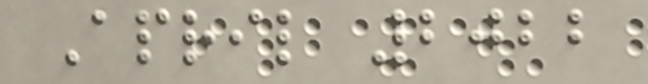April 2022
